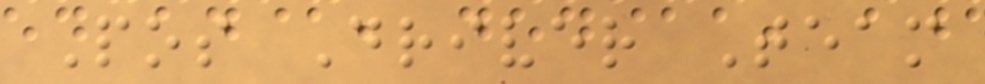Pos Driver Team
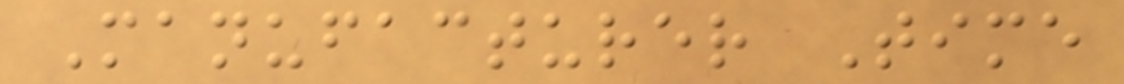Manufacturer Time
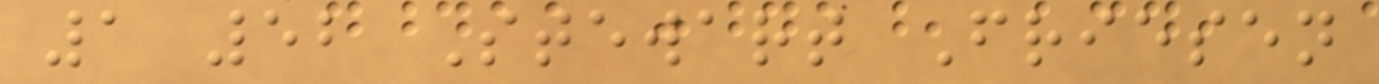1 52 Stewart Friesen
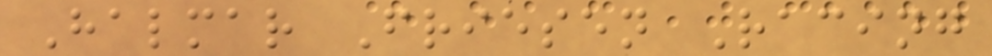Halmar Friesen Racing
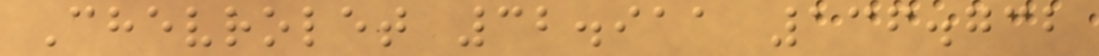Chevrolet 32.911 136.732
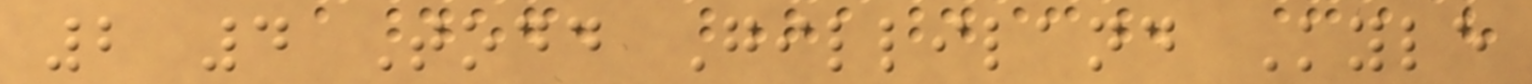2 4 Todd Gilliland Kyle
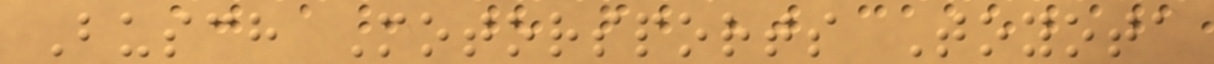Busch Motorsports Toyota
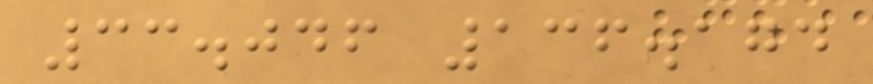33.046 136.174
